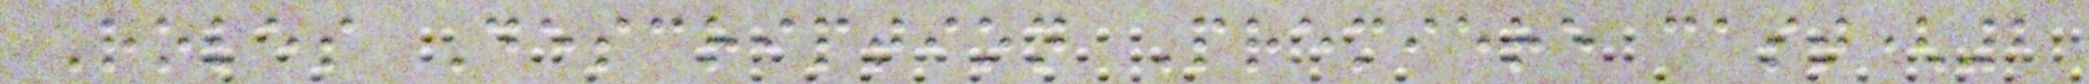Roles Description Premiere cast(2
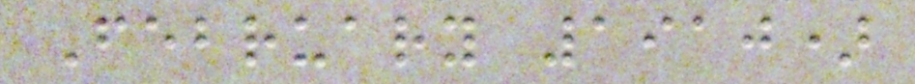February 1910)
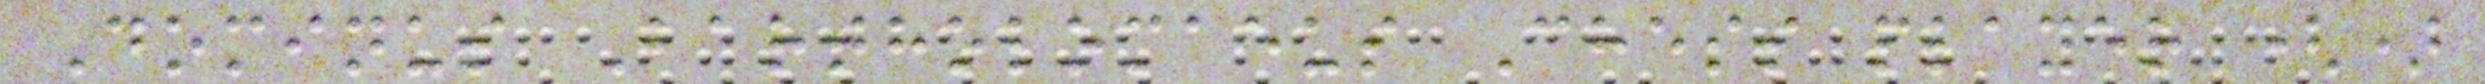Dominus Bartholomaeus Chess player ()
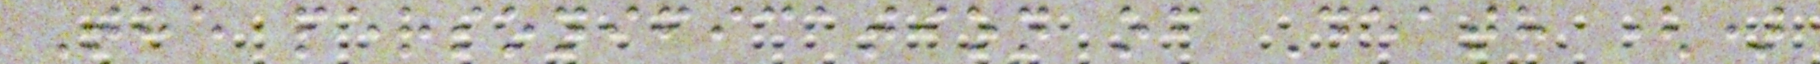The personification of Death ()
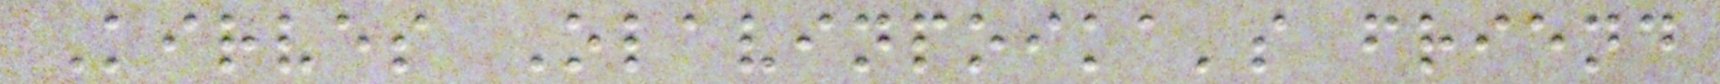Kirves Olavinpoika's friend
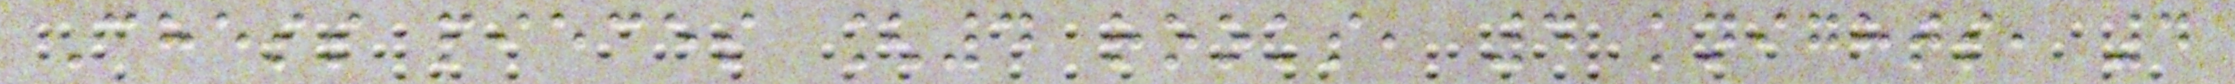Chess pieces [4 rooks, 4 knights, 4
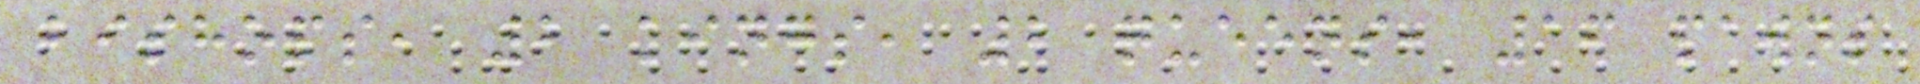bishops, 2 kings, 2 queens, 16 pawns
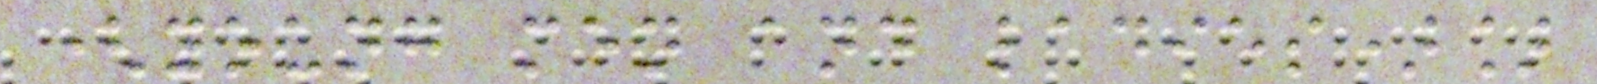(young men and ladies)]
